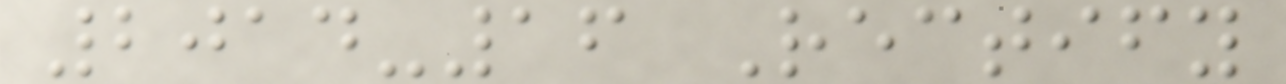2014-16 Rectify
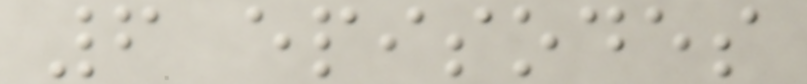6 episodes
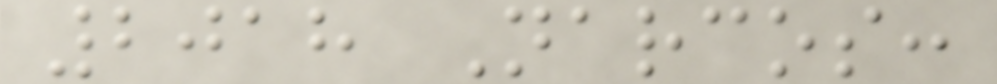2018 Narcos:
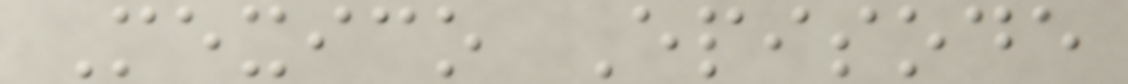Mexico Episode
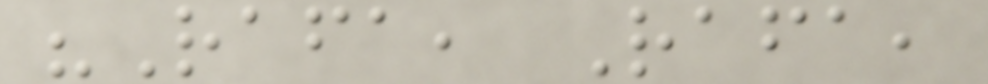"Rafa, Rafa,
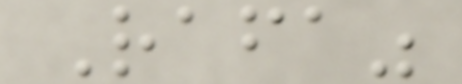Rafa"
